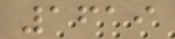1619
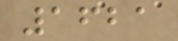1621
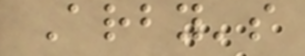Arby's
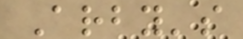Arby's
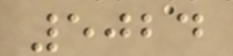5024
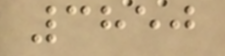3850
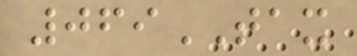069TAX
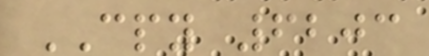CPY 6203
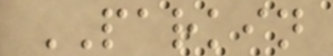PARKIN
